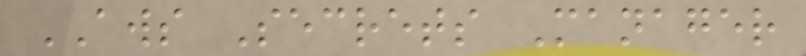AWS Secrets Manager
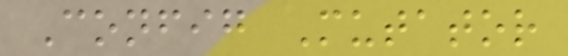Config Mutator
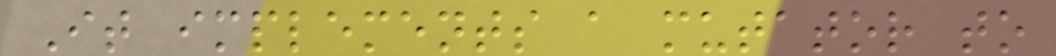It implements a mutator to
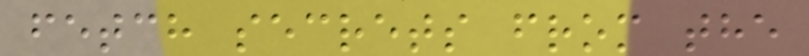fetch secrets from the
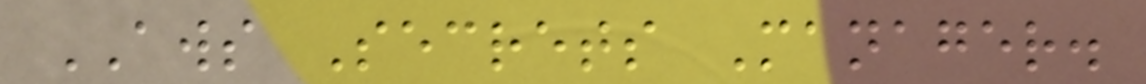AWS Secrets Manager.
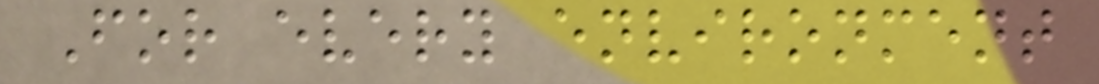For every environment
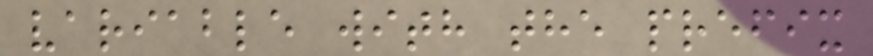variable with the prefix
